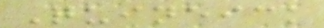Quineick
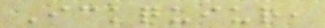Ickquiur,
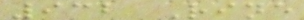932 Rine
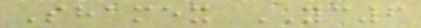Shamex YC6
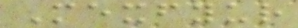Mexfyur
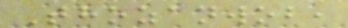Thozanwob,
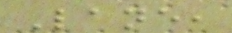Lane,
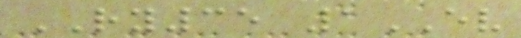RY35 1EV
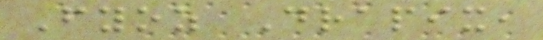Fyoz Drapix,
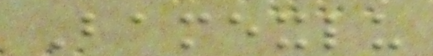Bamexlu
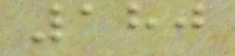180
